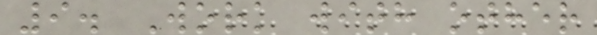9. Work with other
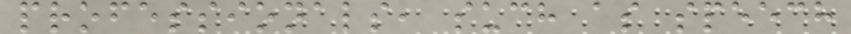professionals, such as speech
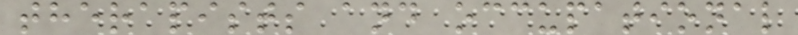therapists and occupational
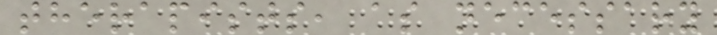therapists, as necessary
